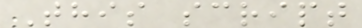This script
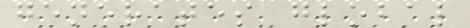generates global
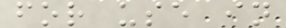for use in
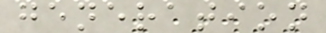generation
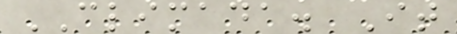CLIMADA. It
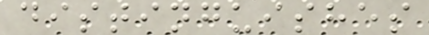distinguishes
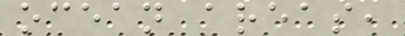ocean areas,
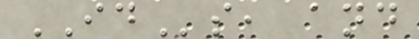IDs, and
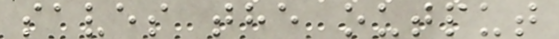saves the output
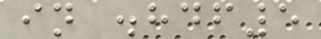in .hdf5
